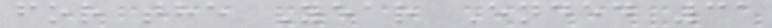for the Year Ended 31
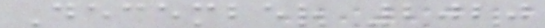December 2020
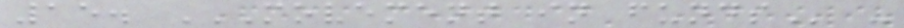15. MOVEMENT IN FUNDS -
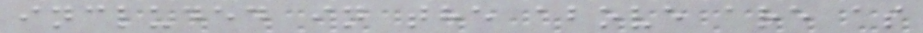included in the above are as
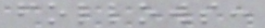follows:
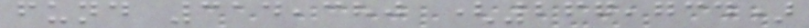fund 314,380 (267,734)
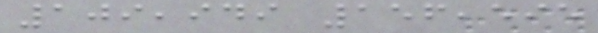109,949 156,595
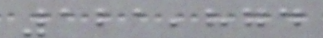121,874
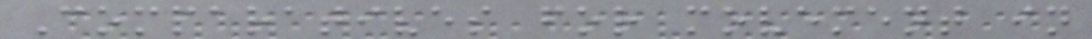Comparatives for movement in
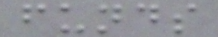funds
